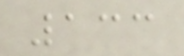133
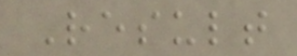Result
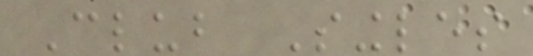Club Singles
